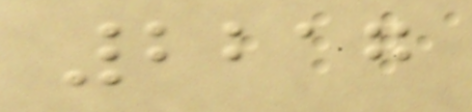2217
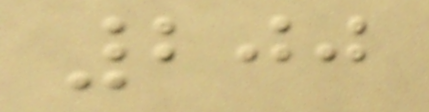200
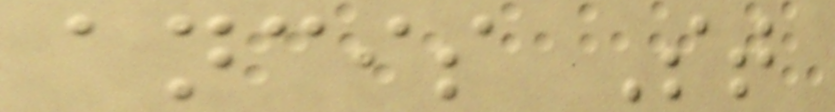ancis St
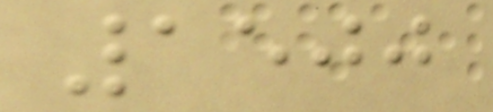1500
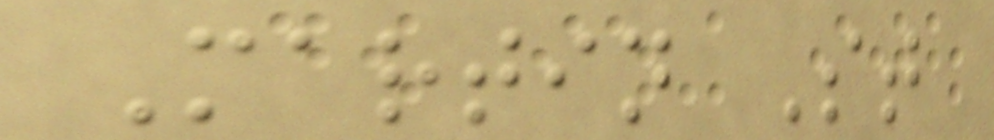Martin St
